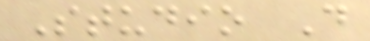Studio D
